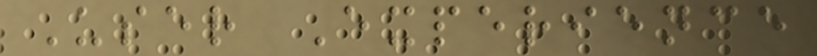User Experience
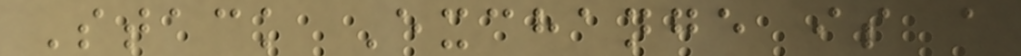Stack Exchange is a
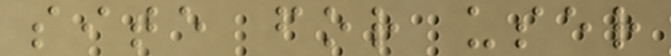site for user
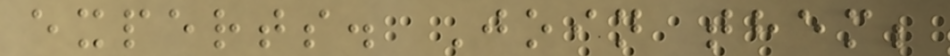experts. Join them;
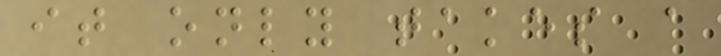it only takes a
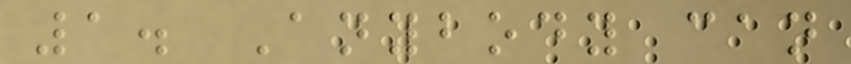1. Anybody can
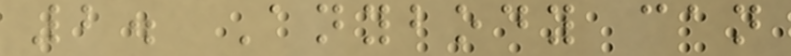2. Anybody can
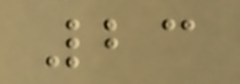23
